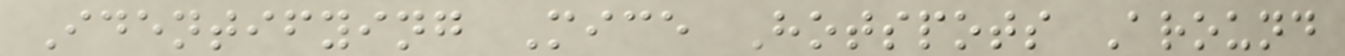Identifying Mice Hotspots Around
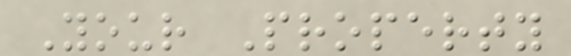Your Property
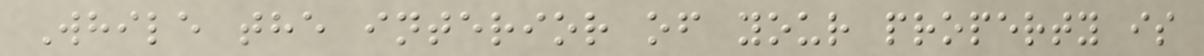While the interior of your property is
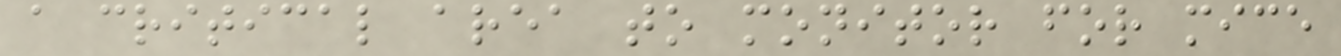a critical area to monitor for mice
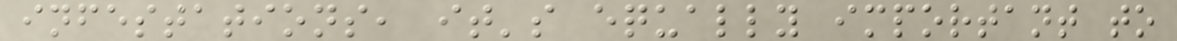infestations, it's equally important to
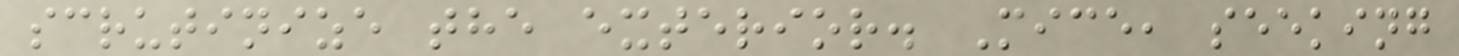scrutinize the exterior. Mice, seeking
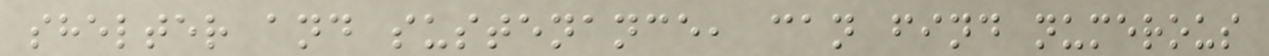shelter and sustenance, can find numerous
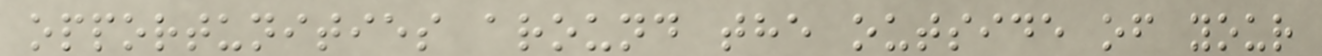opportunities around the outside of your
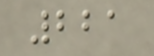221
